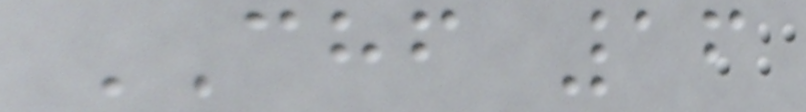CHF 16
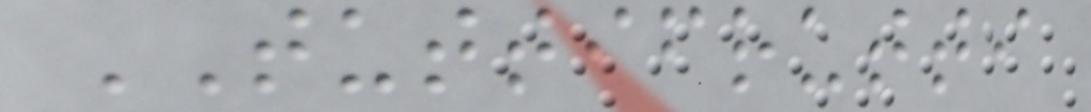TUTTIFRUTTI
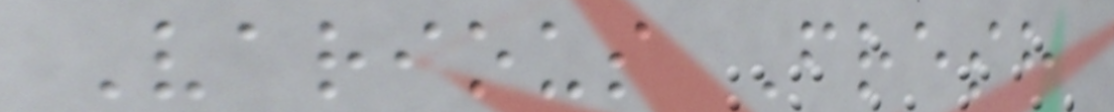Various Fresh
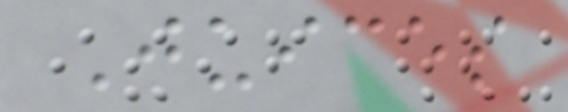Juices
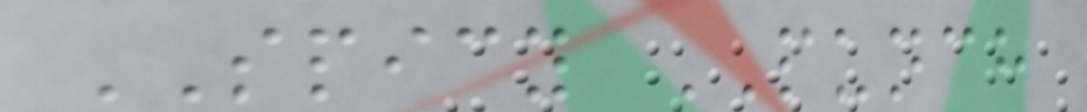SPICY PUNCH
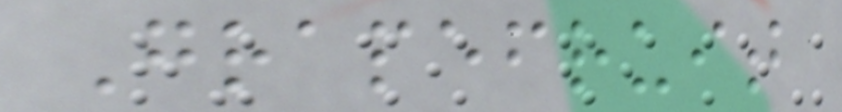Grapefruit
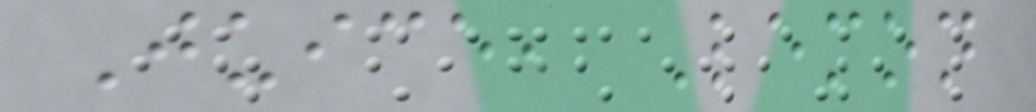Juice, Lemon
